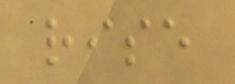rise
